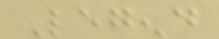Legend
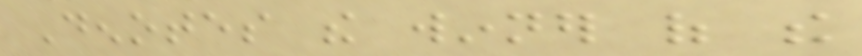Denotes the winner of the
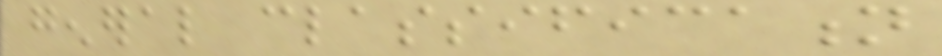general classification
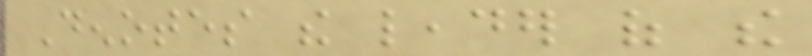Denotes the leader of the
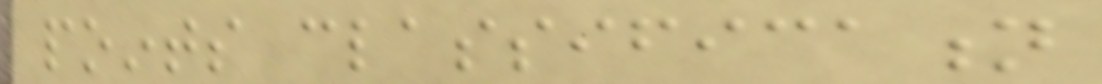points classification
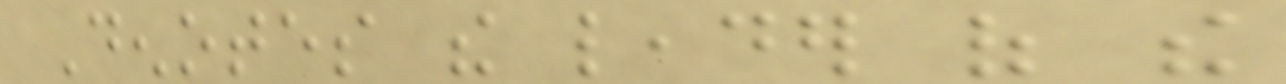Denotes the leader of the
